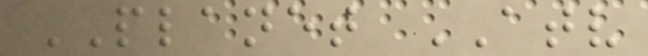PLANET ATV
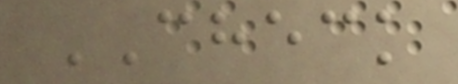CHECK
